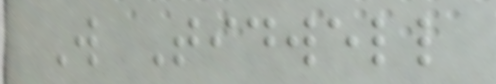W Tidwell
